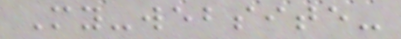My-website-
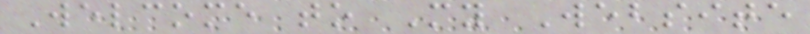Welcome to My Website
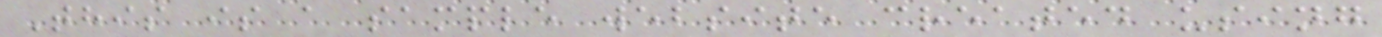This is a sample website created using
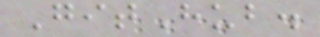GitHub.
